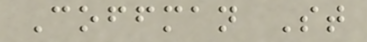Coffman St
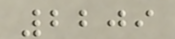2209
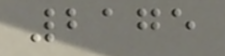2175
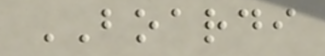BOARDI
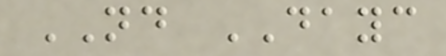ND DAYC
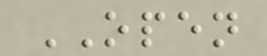OPEN
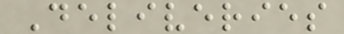Deliveries
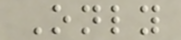Only
